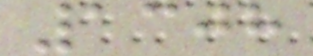1308
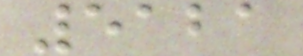5121
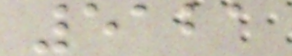5121
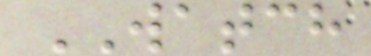WATCH
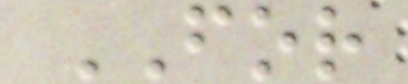FOR
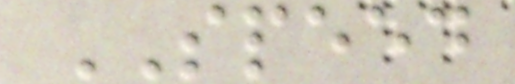SPEED
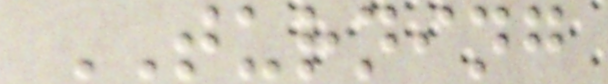TURNING
